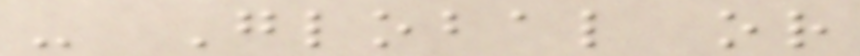- Global or
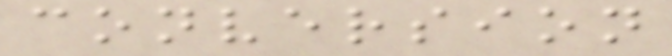conversion
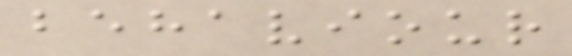behaviour
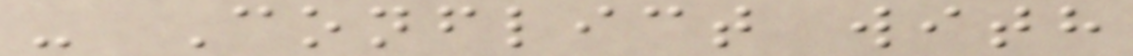- Conflict with
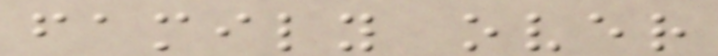family over
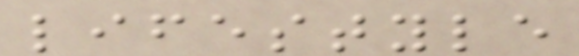lifestyle
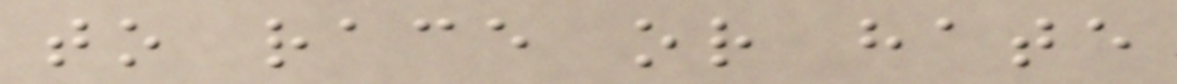to race or hate
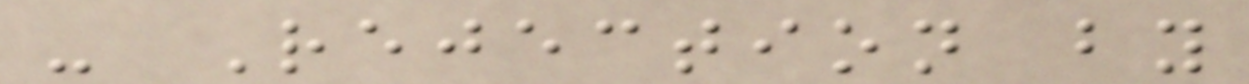- Rejection by
